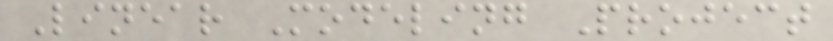Linear Modeling Project
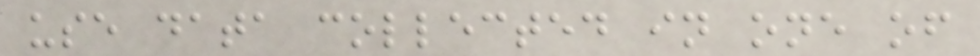use data collected in one of
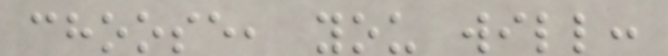choose, you will:
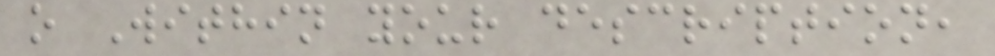o Within your description,
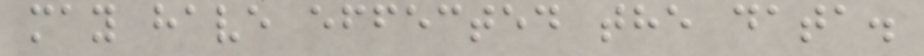may have effected the data.
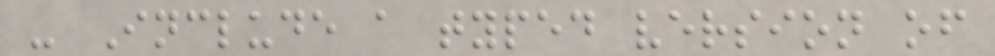- Include a typed version of
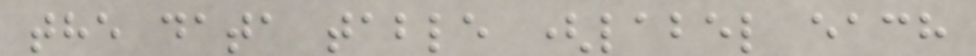the data table (label each
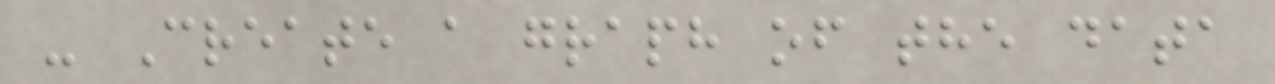- Create a graph of the data
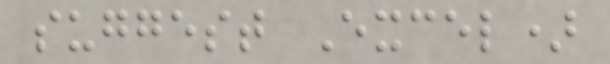suggest Excel)
